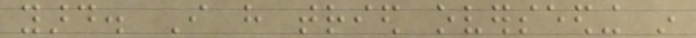yard. I have tried overseeding in
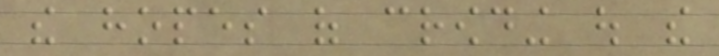the hopes of crowding out the
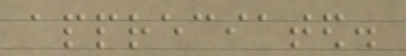appreciated.
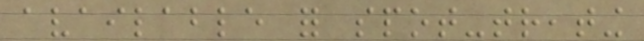available for spot-treating
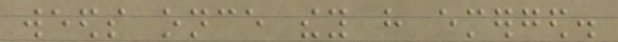weeds once they have emerged.
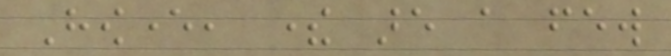However, there are a few
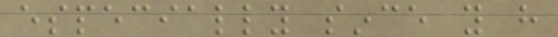especially since you have
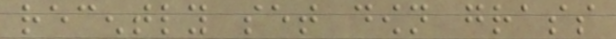recently set down grass
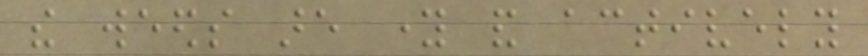the weeds are young and actively
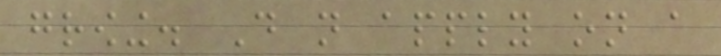growing. Do not apply on a
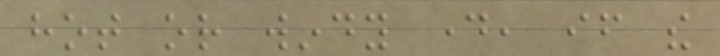hot or windy day, if the
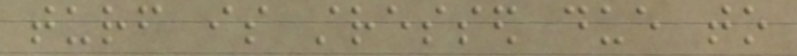turf is stressed due to
